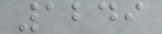1249
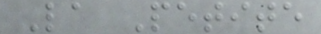La Petite
